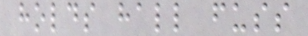holds hall fuss
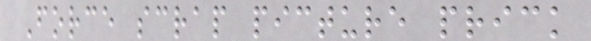Force scrap picture prick
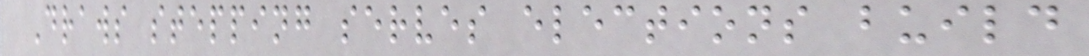Draws stepping serves elections build
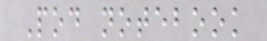Pod notebook
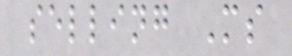selling Ms
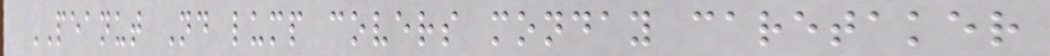PEANUT Nd lump covers monday caretaker
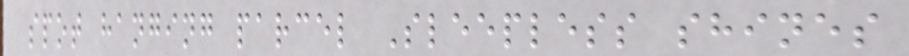spot hanging parcel Sleepless shines
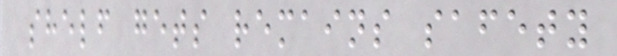shelf gets remains safety
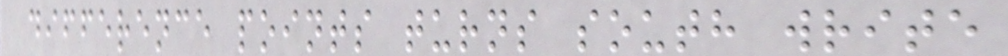difference points turns south write
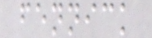fennick
